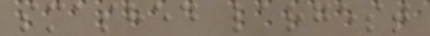smashed largest
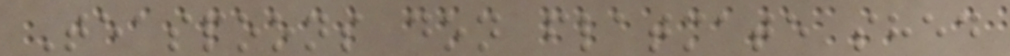Teaspoons don flatmate shed
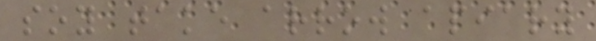soy take arrow apiary
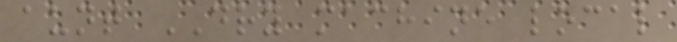aunt DRY machine local
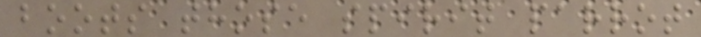boots those spirit parrot
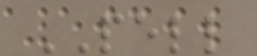PELL
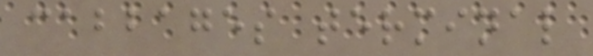cabbages terminal
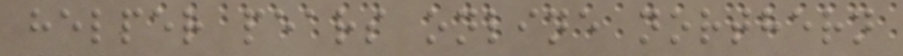helper pears online northern
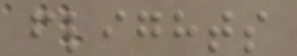flights
